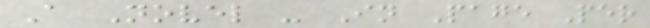A Novel - In Page Per
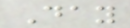Day
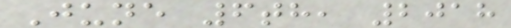June 6th, 2018
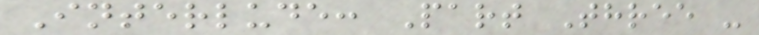Interlude: Part Three -
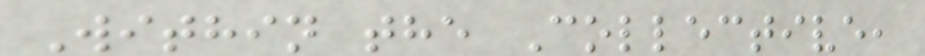Within the Collective,
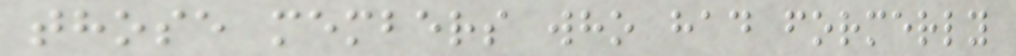those members who had formerly
